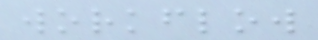workflow
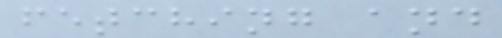fetching and
